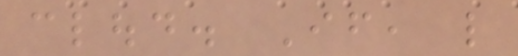cloud. If, like
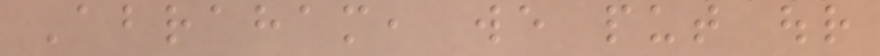Abraham, we put our
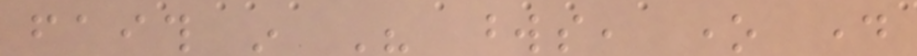faith in His words, one day
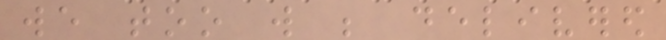we too will be delivered
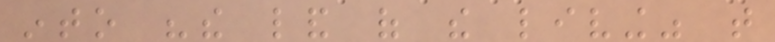into "the land of the living" that
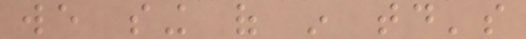we sing of in today's
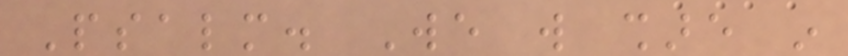Psalm. We will share in
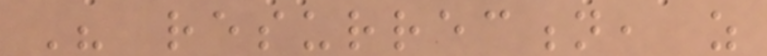His resurrection, as
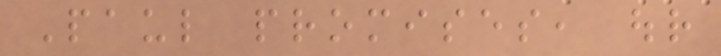Paul promises, our
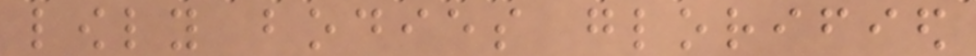lowly bodies glorified
